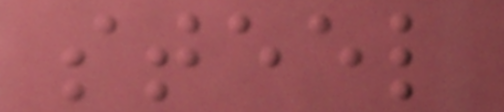steel
